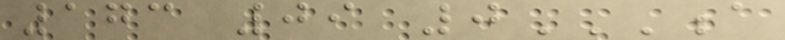173 09 0A
